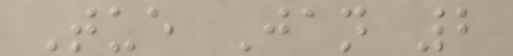Tue Jan 2
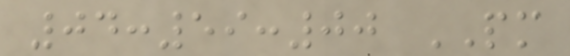04:59:00 PM
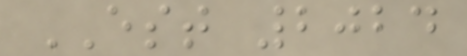EST 2024
